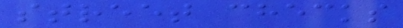street checks
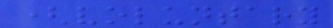(voluntary
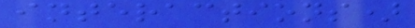interactions)
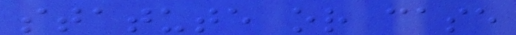statute or case
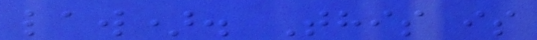law). This is
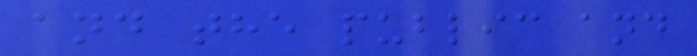and the public and
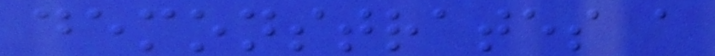demonstrates a
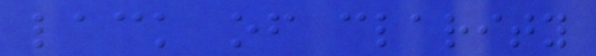lack of clarity
